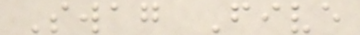Swag Five
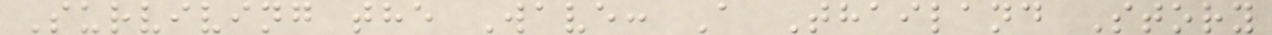Surviving the Wave: A Thailand Story
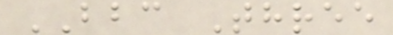BBC Three
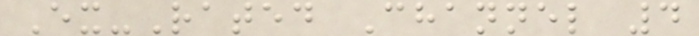Ex-Rated Channel 4
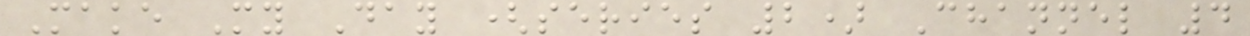Make My Day (series 2) Channel 4
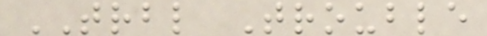TRBL Trouble
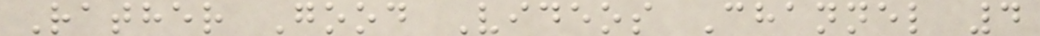Rather Good Videos Channel 4
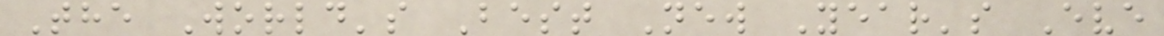The World's Best New Year's Eve
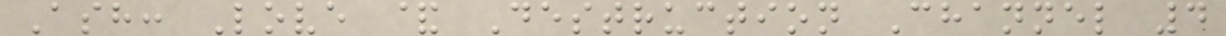Ash: Love & Destruction Channel 4
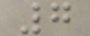7
